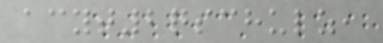acyt2qschulz,
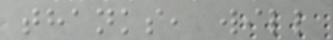thanks, will
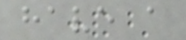have a
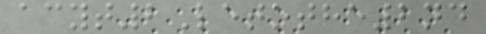acyt2Letothe2nd
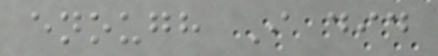enough I did
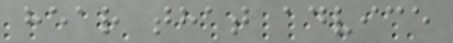hear that advice
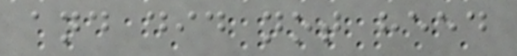and did not heed
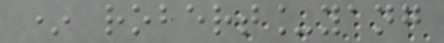* robert_yang
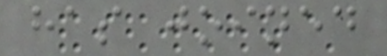has joined
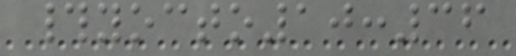#yocto10:36
